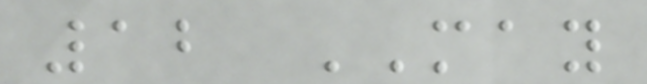12 MAY
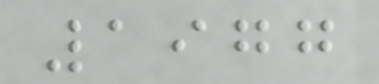1977
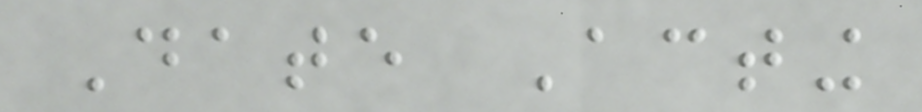Date Acting
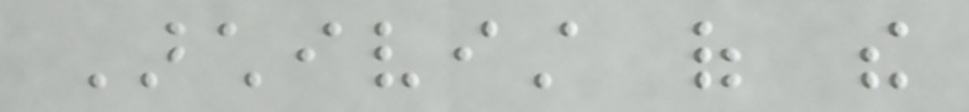Archivist of the
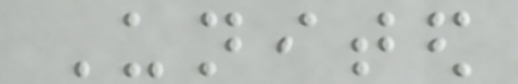United
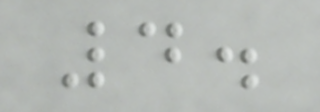4.
